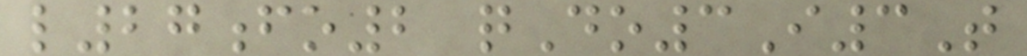l27fo2 qDo3I3T
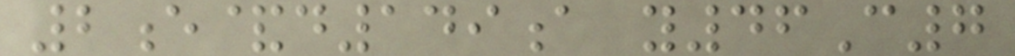2e&d149a y46C7
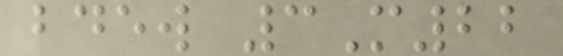bdew 3M22
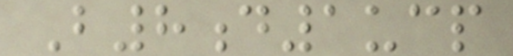B8d1ucp
